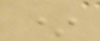*
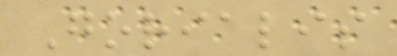Gorialis
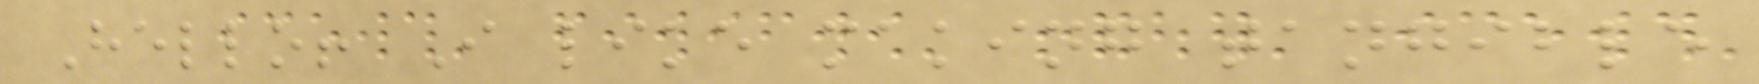Hello! I like making tangible
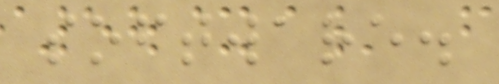software.
